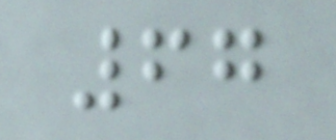67
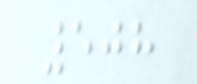508
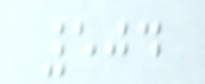504
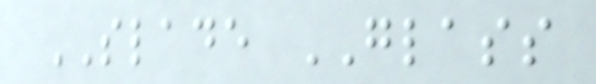SLADE GLASS
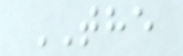THE
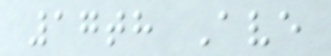17th Ave
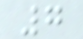7
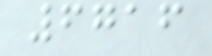6716
